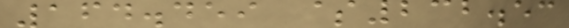164.459 $232.53
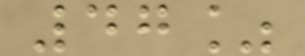47%
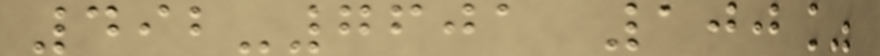492-7601 100%
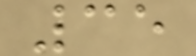35
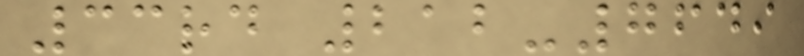33rd 212-7649
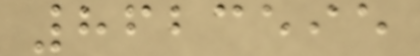8623595
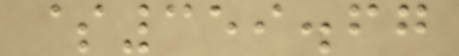$359.67
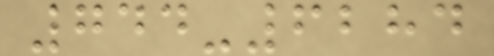744-6284
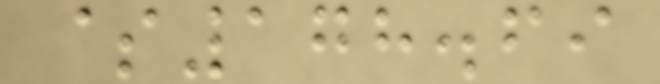$178.69
